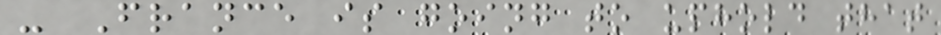- France is going to uphold that
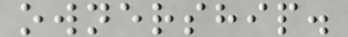ownership.
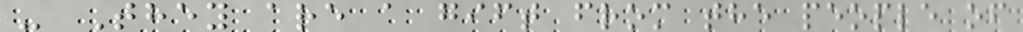- They are a gift from the people of
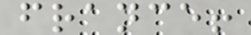france!
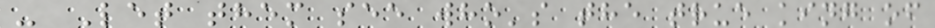- Let them see who's the true king of
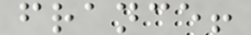france!
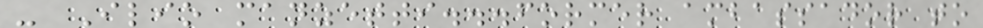- Ilio manzetti...former ambassador to
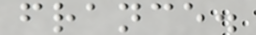france.
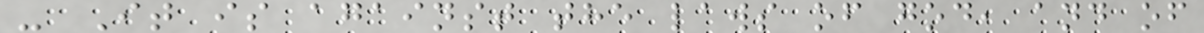- It is against the laws of god, and of
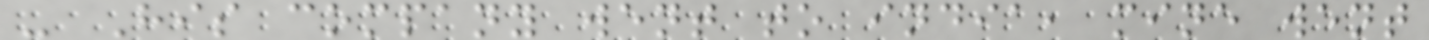- His company went to india, mine went
